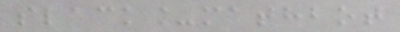slack_mathbot
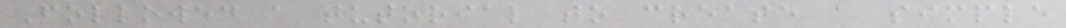Followed a tutorial to create a simple
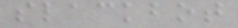slackbot
